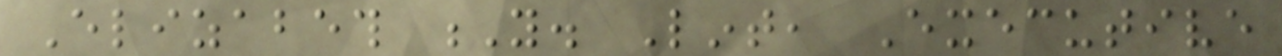Elizabeth Y. Lint, Executive
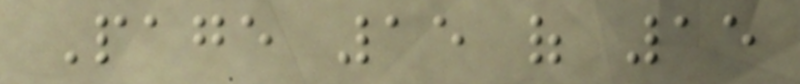Page 15 of 15
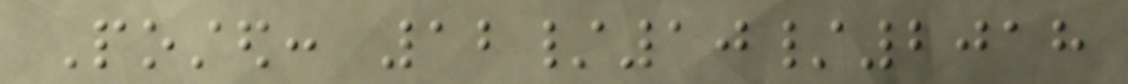Posted: 12/10/2018
